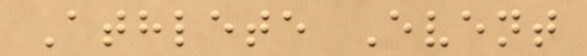Athlete Event
